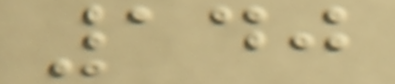140
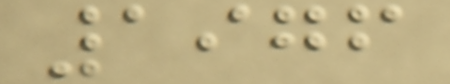1976
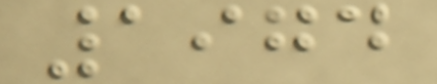1974
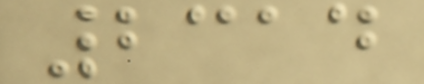2314
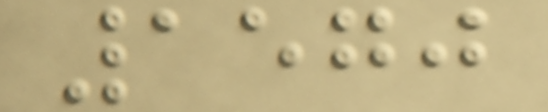1570
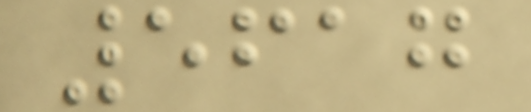5617
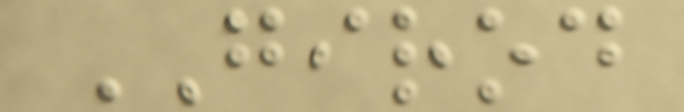GIROD
